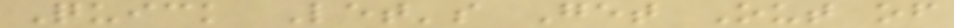Quick Let's Get Out of
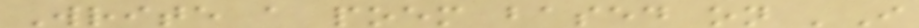Write a poem based on 'I
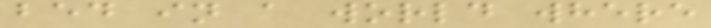bed in a world where
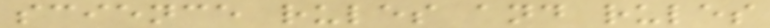science rules and rules
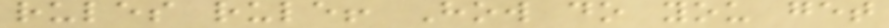rules rule! How do you get
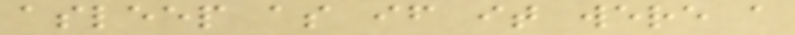asleep as if it were a
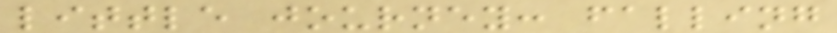little journey: falling
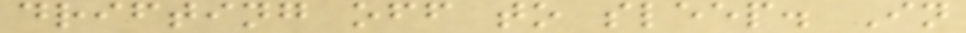drifting off to sleep. In
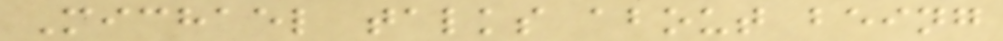Michael talks about being
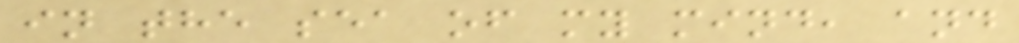in the sea of my mind, and
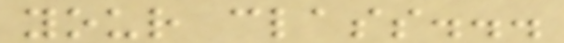your class...
